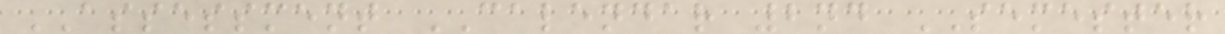ASSESSMENT CALENDAR 2nd SEMESTER
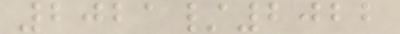2021/2022
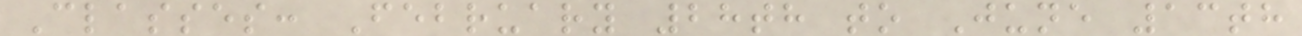Classes: February 28th to June 13th
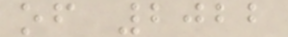of 2022
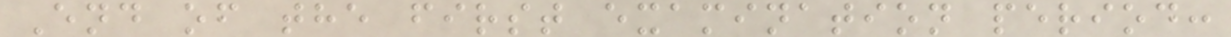End of the first examination period:
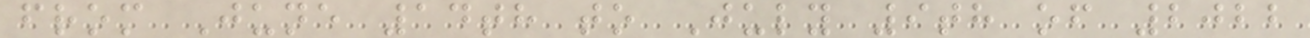from June 14th to July 9th of 2022
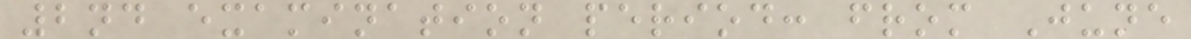2nd examination period: from June
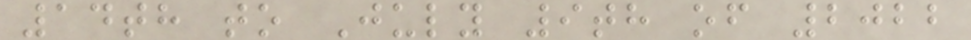14th to July 9th of 2022
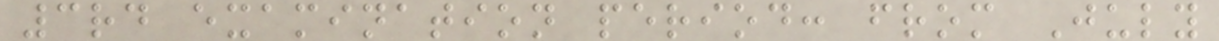3rd examination period: from July
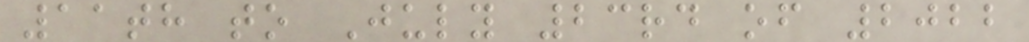11th to July 23rd of 2022
